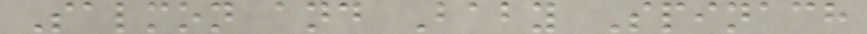Salmon and Baby Spinach
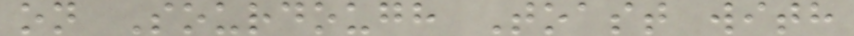on Sourdough Toast with
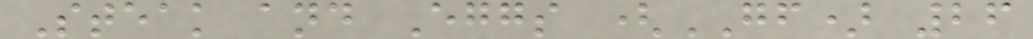Steak and Eggs (GF) 26
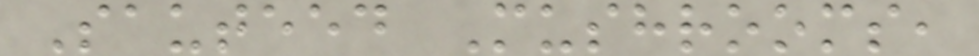Sauteed Mushrooms,
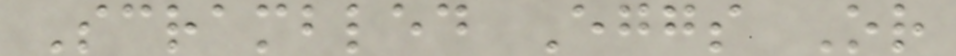Scrambled Eggs Or
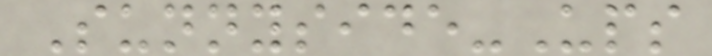Sunnyside-Ups
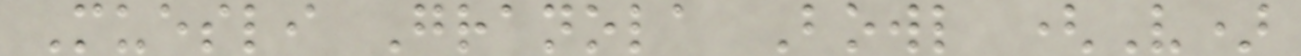Muesli Granola Bowl (V)
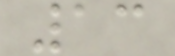13
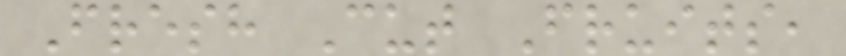Fresh Cut Fruits,
